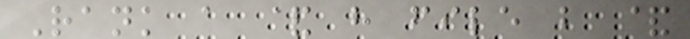Rank a & h file b &
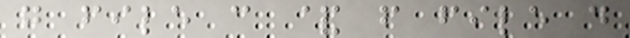g file c & f file d
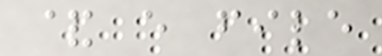& e file
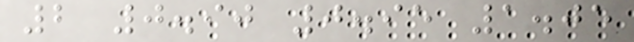2 0.90 0.95 1.05
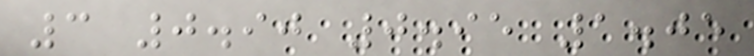3 0.90 0.95 1.05
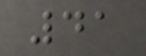41
